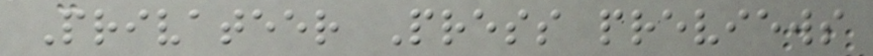Privateer Press previews
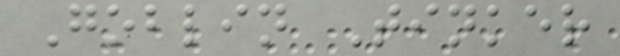Goblin Tinker
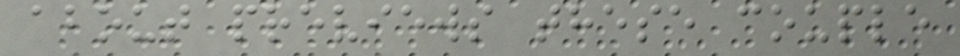about previews these couple
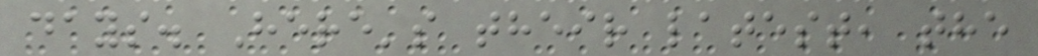days. Here's their latest, the
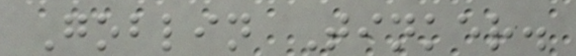Goblin Tinker.
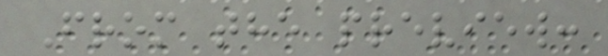From the preview:
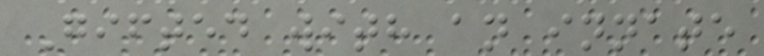Gifted with an innate
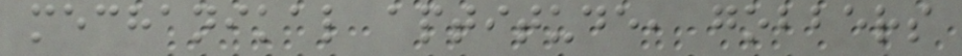mechanikal aptitude, gobbers
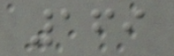169
